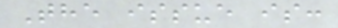The issue is:
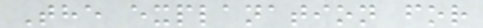The explanation for
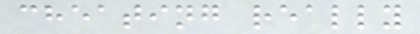cheating really
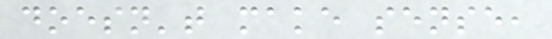doesn't make sense,
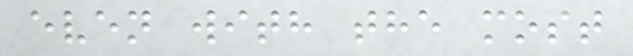even with the most
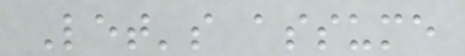Let's assume
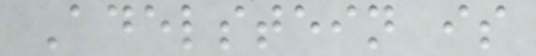Adelstein is
